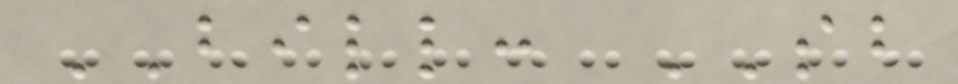BILL: SB
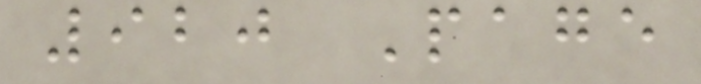920 Page
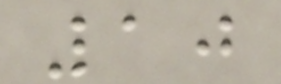10
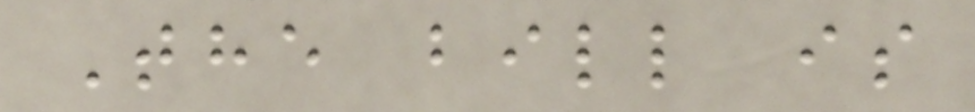The bill is
